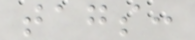tags:
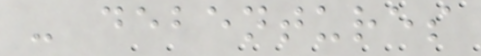- debentures
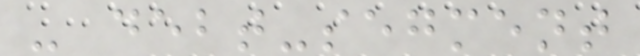- debt-segment
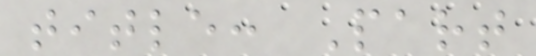title: Part
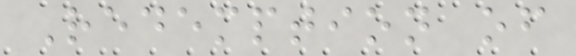Redemption of
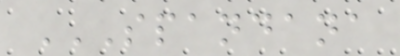SPANDANA
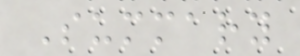Summary
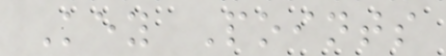Key Points
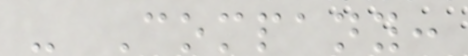- Company:
